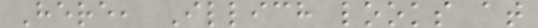Here, Illich looks at
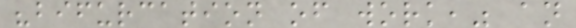"bifurcation of work," an
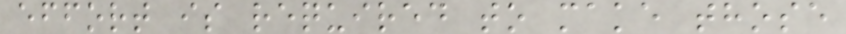effort is required to make those
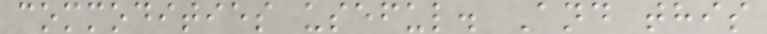commodities useful. And this
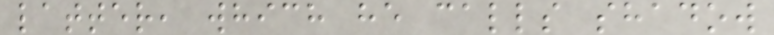latter, which he calls shadow
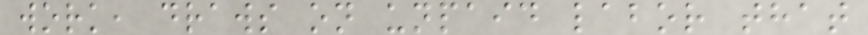work, draws on unpaid labor that
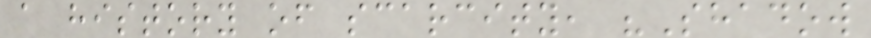a history of scarcity, "Shadow
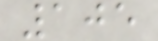105
